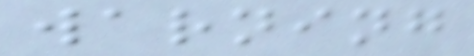warning
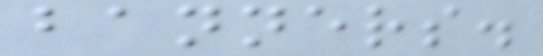banners.
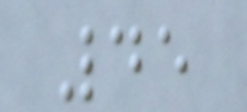45
